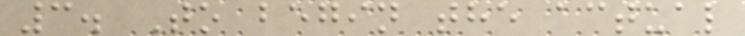3. To begin the actual
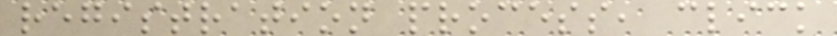registration process, click
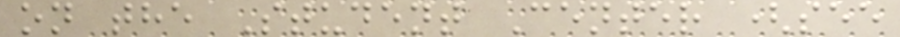on the Student Center (see
